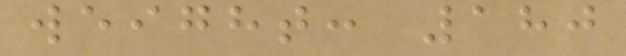weight: 180
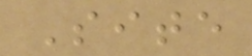Site
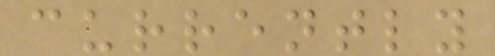currently
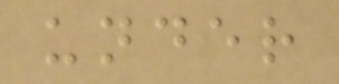under
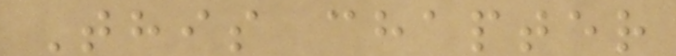This chapter
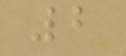2
